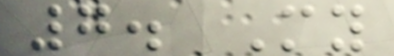7. My
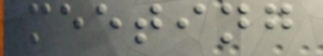meeting
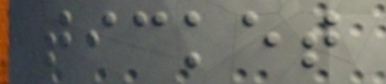ticket
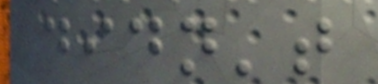didn't
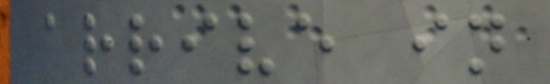arrive in
